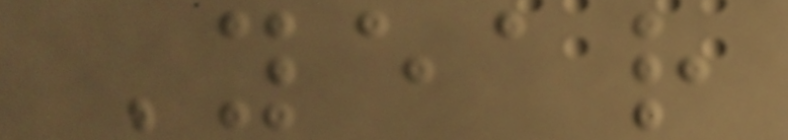Year
